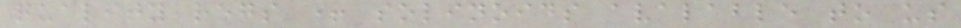quality regs + solinoids avalable to us
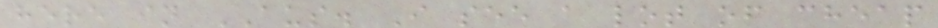here in AUS. I see a lot of cheap
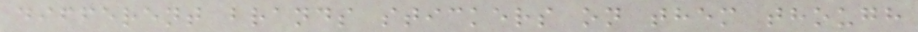different brands stickers on them though
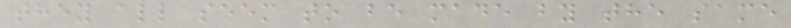they all seem to be made by the same
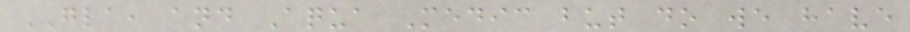GLA, and Aqua Medic but do we have
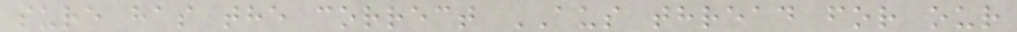sure has the correct AUS thread for our
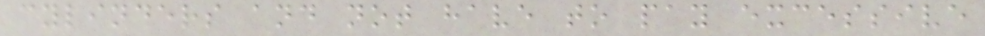cylinders and not have to pay excessive
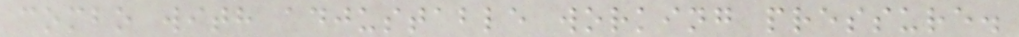combo with adjustable working pressure.
